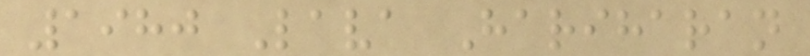1980 Lava Hariharan
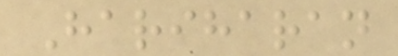Hariharan
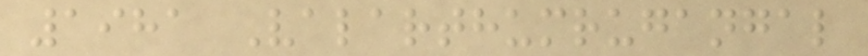1981 Valarthumrugangal
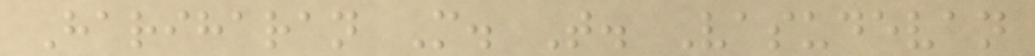Hariharan M. T. Vasudevan
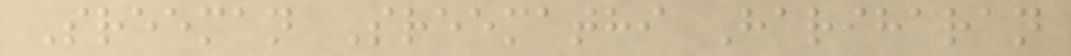Sreeman Sreemathi Hariharan
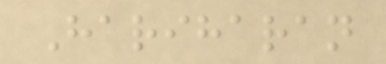Hariharan
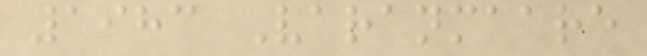1983 Varanmaare
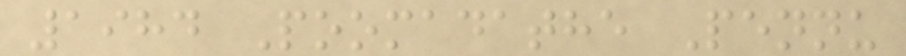1984 Poomadathe Pennu
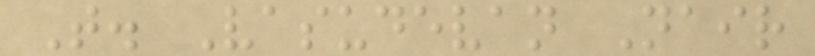T. Vasudevan Nair
